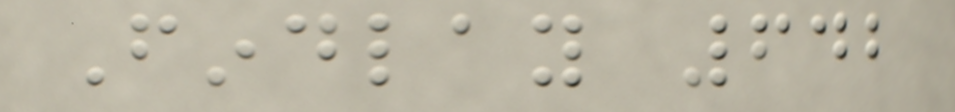Findlay 642
